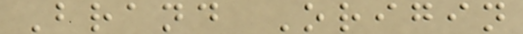Brand Origin
